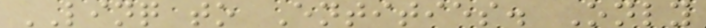LINQ to Entities. Only
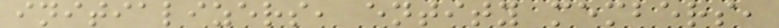initializers, entity members,
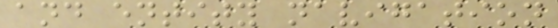and entity navigation
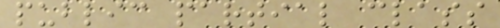public partial class
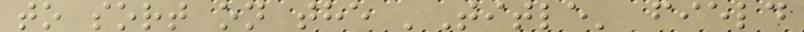to sort on the 'Title' field
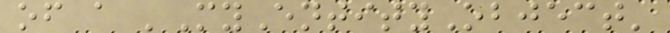of a 'MyEntityObject'
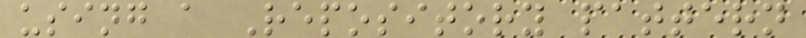using a Repository pattern
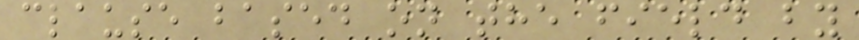clause based on the field by
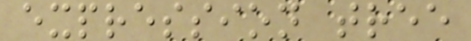expression tree
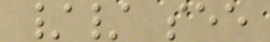// see
